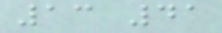13 41
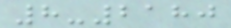8-2180
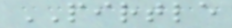PIRTLE
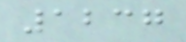1237
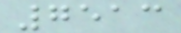7513
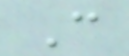C
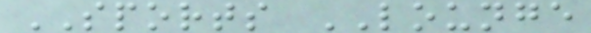SPORTS LOUNGE
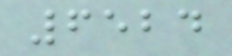6524
